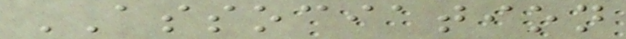ASSOCIATION
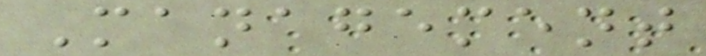Management
